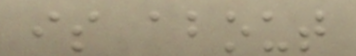is about
